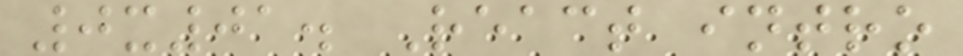0x01. React intro
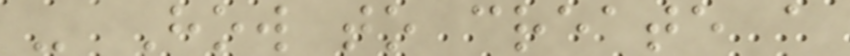- How to create a
